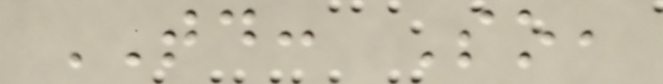TD: So,
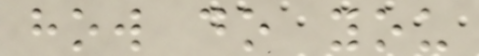how do you
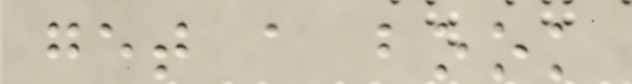get a book
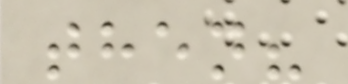then?
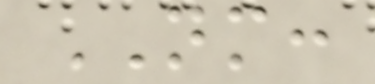NM:
